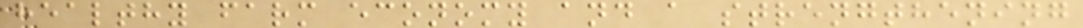healthy farm economy and a strengthening
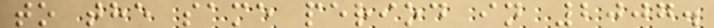to the same period in 2007.
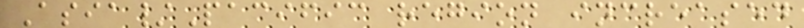Asia/Pacific region increased
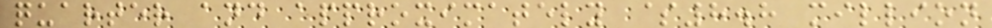quarter and approximately $8.8 million
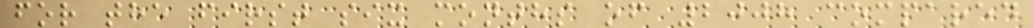for the first six months of 2008 compared
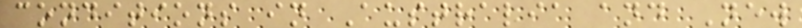conditions in Australia and New
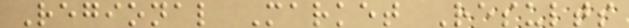Regional Market Results
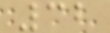32
